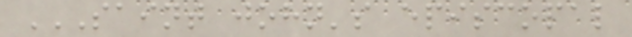SAINT JOHN'S EPISCOPAL
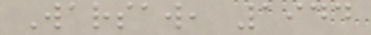Warsaw, 1944
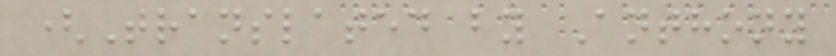(Translated by Anthony
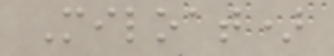Miloat)
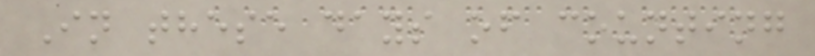In these days of counting
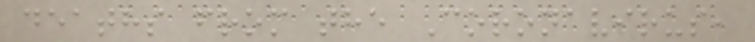deaths from the Coronavirus,
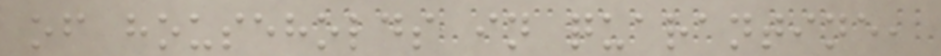of households in quarantine,
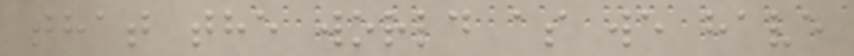that the world as we have
